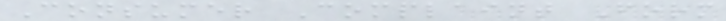Consumer Complaint Form
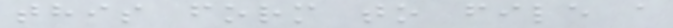this form to file a
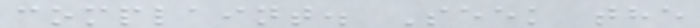complaint. Seek the
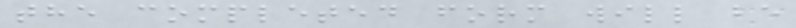the completed form will be
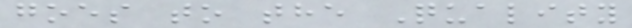goes to the Quality
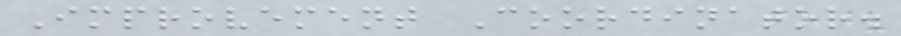Improvement Coordinator.
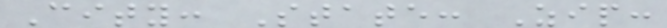City: State: Zip:
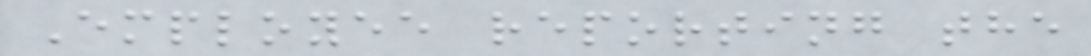Employee reporting the
